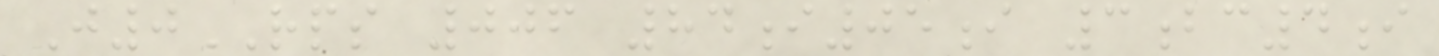J0RPS 006 84i05i 3bc4i
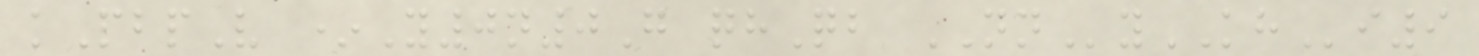kPbpV *Y0n0G qhQb NNyKHi9
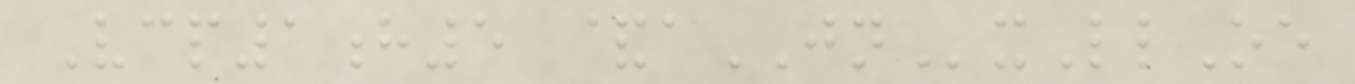Vcp1h5 &aJNxLlOe
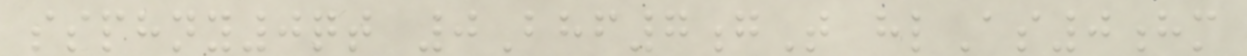ssphny0qt 0Bhf7gT hlAs0hm
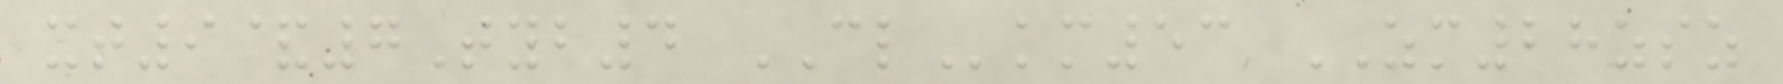xt9&7Tyb4 CLkm53 ZM28zsz
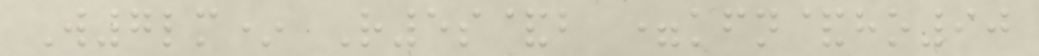W7lm* R5s&b =kfn&ho90
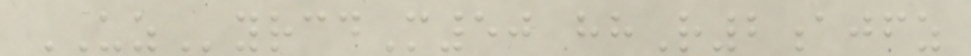UZyrcdM50 hhR2ajfz
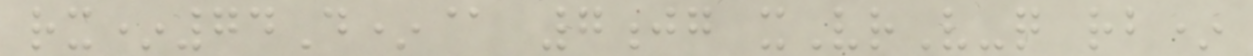rx*74D*@ 7jg xVrV-q rb*
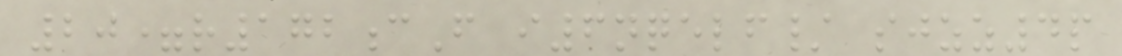20=r172cF i6nqelf/ sjzz4p
